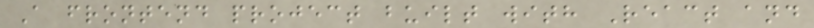A frontend project built with React and
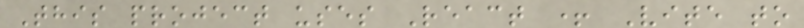This project uses React + Vite to
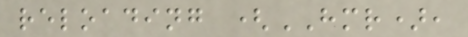reloading (HMR),
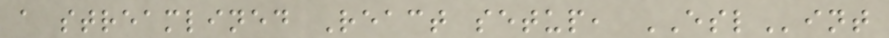a streamlined React setup, ESLint
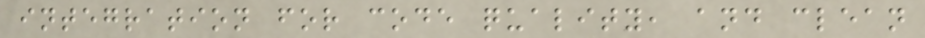integration for code quality, and clean
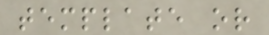template or
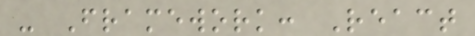- Framework: React
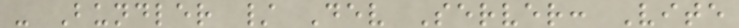- Bundler / Dev Server: Vite
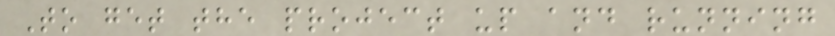To get the project up and running
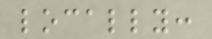locally:
